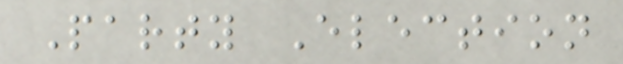Party Election
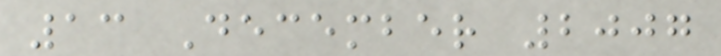13 December 2007
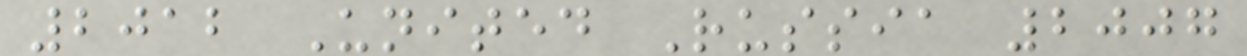2012 United Russia 2007
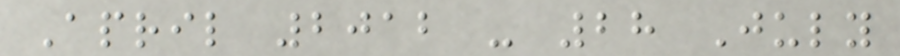April 2012 - 28 July
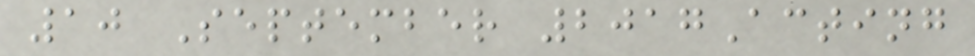10 September 2017Acting
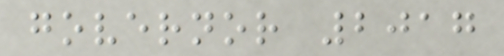governor 2017
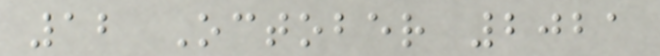12 October 2021
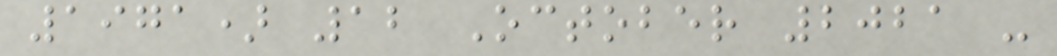1971) 12 October 2021 -
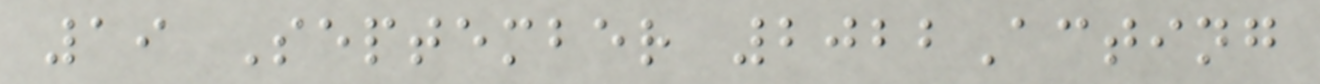19 September 2022Acting
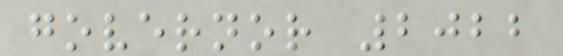governor 2022
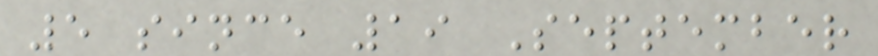5 since 19 September
